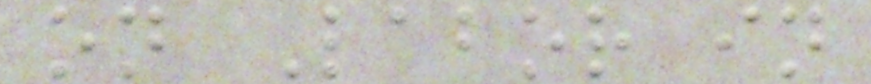on Labor in
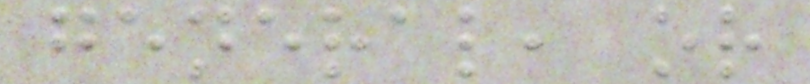general, or
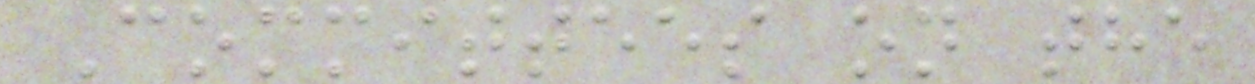Committees on the
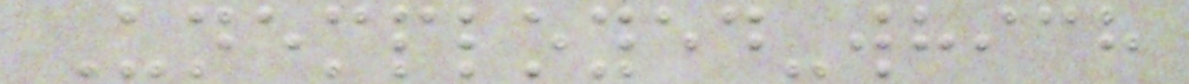Unemployed-which
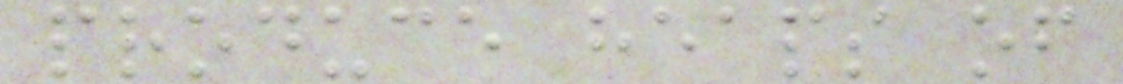produce heaps of
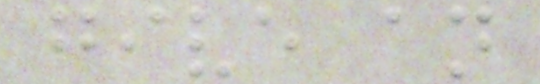give an
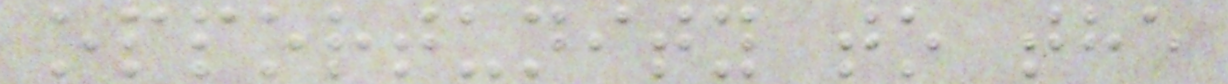opportunity to the
